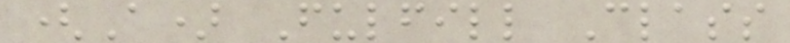(A) Fulfill Class
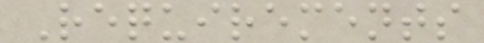Requirements
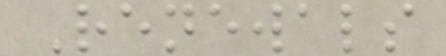Renewals
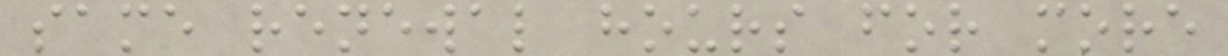same renewal hours for more
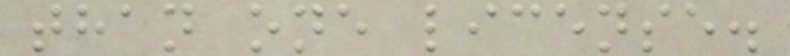than one license.
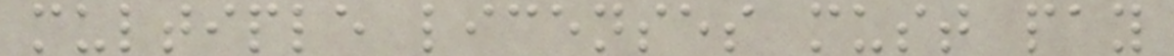multiple licenses must pay
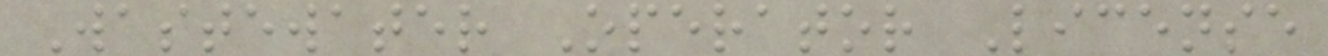Wastewater Operator License
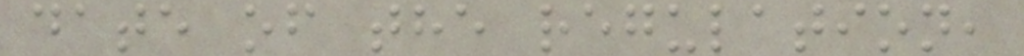date of the regulation,
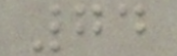74
